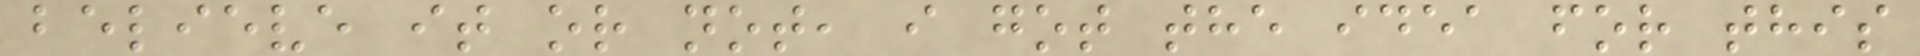believe it or not, i got the idea for this
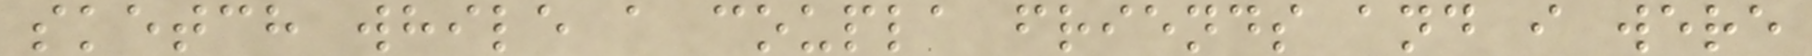sketch while a coupla friends and i were
